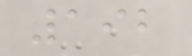192
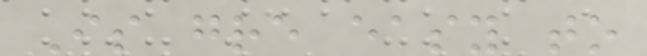Is gre easy to
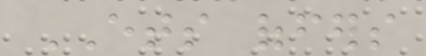ETS offers
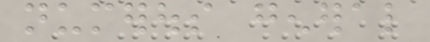numerous general
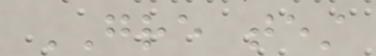GRE test
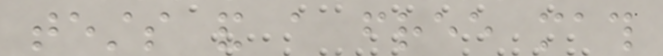tests and a free math
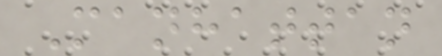Manhattan
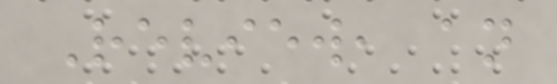Review, an
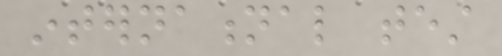international test
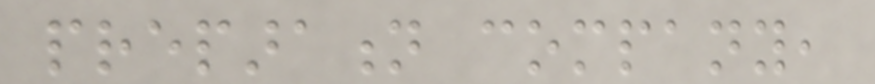preparation company,
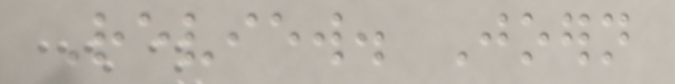Review. Joern
